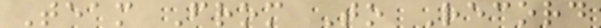Team From To Record
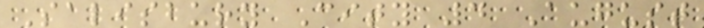Salisbury City 4 August
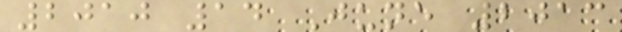2010 14 June 2013
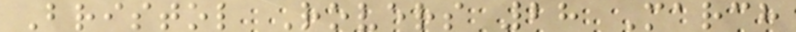Bristol Rovers 28 March
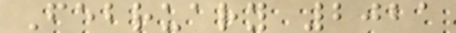February 2021
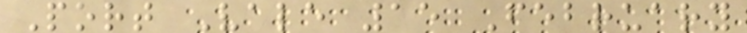Port Vale 15 February
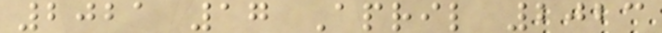2021 17 April 2023
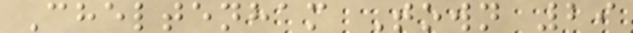Cheltenham Town 29
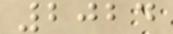2024
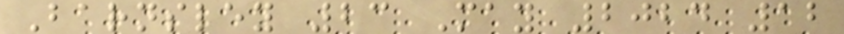Barnsley 23 May 2024 12
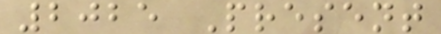2025 Present
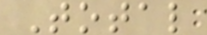Total
